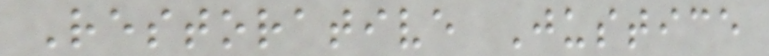Restorative Justice
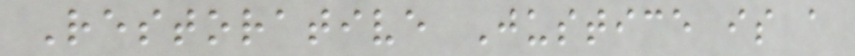Restorative Justice is a
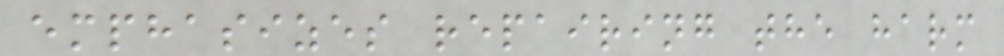emphasizes repairing the harm
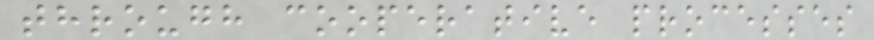through cooperative processes
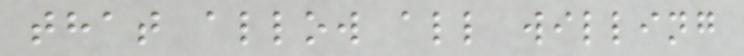that allow all willing
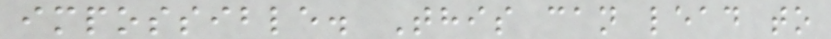impossible. This can lead to
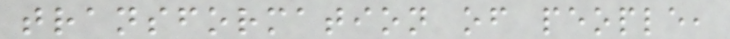transformation of people,
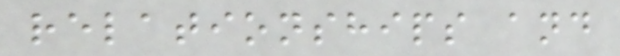relationships and
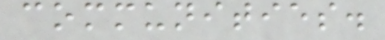communities.
